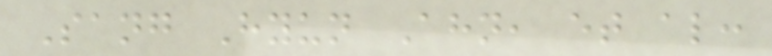Sang Hyun Ahn, et al:
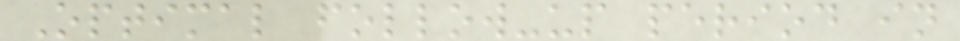Optimal follow-up period in
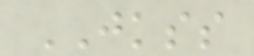JKSS
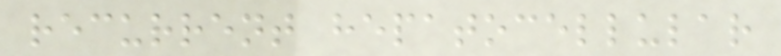recurrent hepatocellular
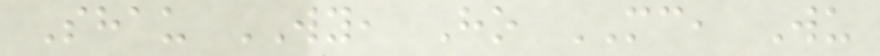Shau WY, Ho MC, Wu
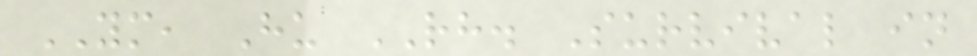YM, Hu RH. Survival in
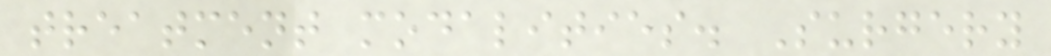treatment modalities. Surgery
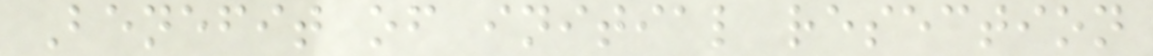Benefit of initial resection
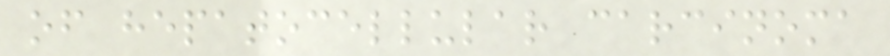of hepatocellular carcinoma
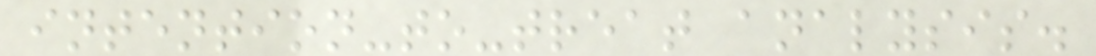intention-to-treat analysis.
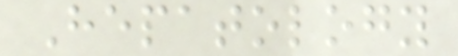Hepatology
